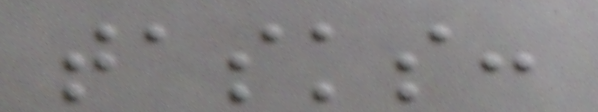tasks:
